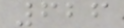626
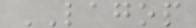LAGOP
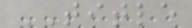TITLE
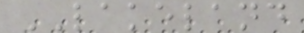LAKELAND
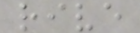rive
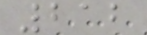212
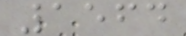1564
